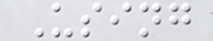Using
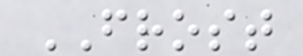FROST
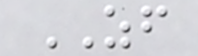ZF
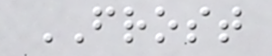FROST
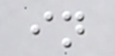in
